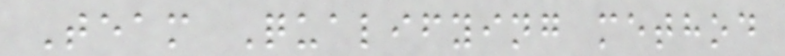Team Qualifying method
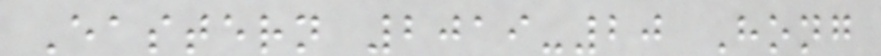Eastern 2019-20 Hong
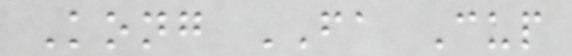Kong FA Cup
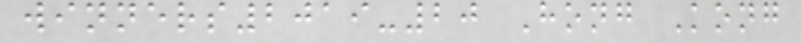winners2019-20 Hong Kong
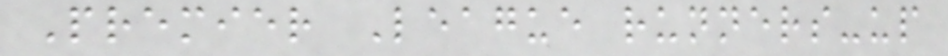Premier League runners-up
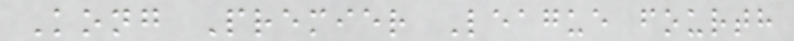Kong Premier League fourth
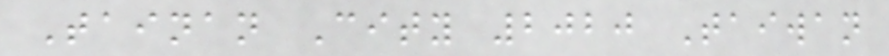Tainan City 2020 Taiwan
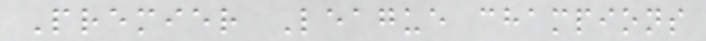Premier League champions
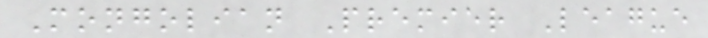Mongolian Premier League
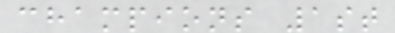champions 1st
